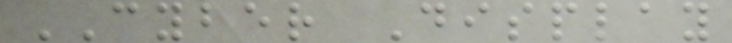CYBER Display
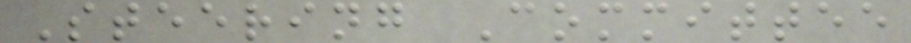Steering Committee
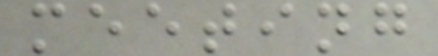meeting
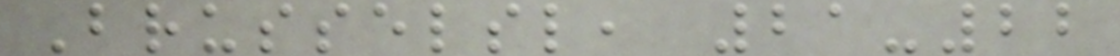Brusselsl, 21-22
